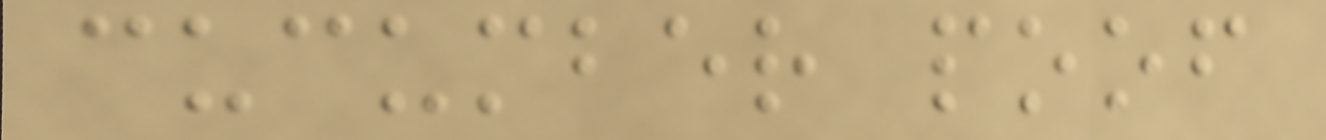cucumber poof
